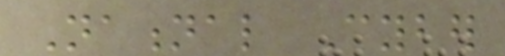National Cyber
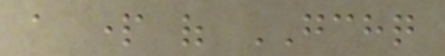a part of GCHQ
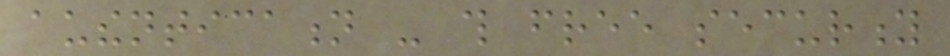authentication - this free security
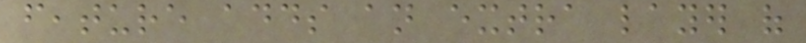feature adds an extra layer of
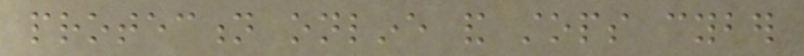protection online and stops cyber
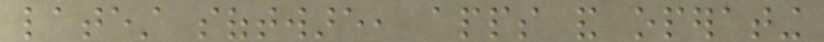latest software, apps and operating
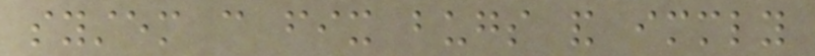system can fix bugs and immediately
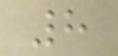8
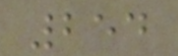254
